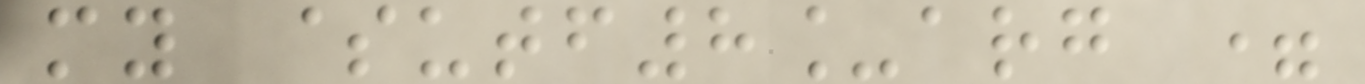my $utf8_arg =
